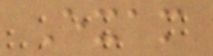Exam
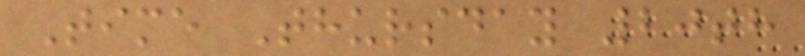Time Thursday 20th
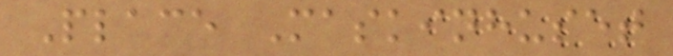Place Maskinhuset
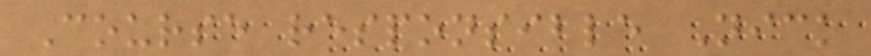Course responsible Nick
